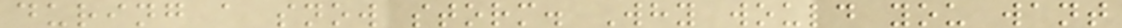during a snow storm. Why would you want
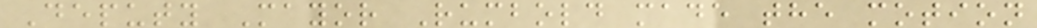Deputy Mayor Rumbold made the motion
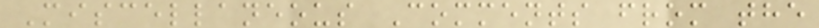Miscellaneous Comments from the
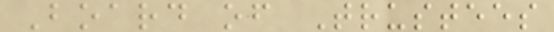Board of Trustees
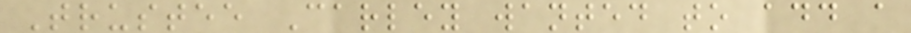Trustee Carley wanted to add a
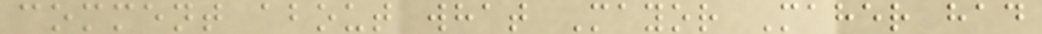comment about what Mayor Maher had
